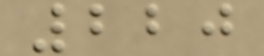220
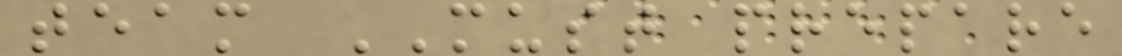team MUST prepare
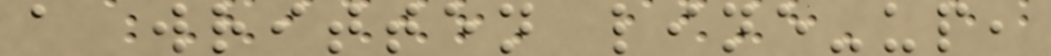a written line-up,
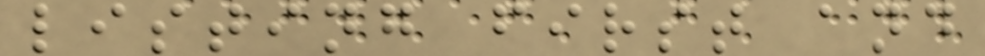listing first and
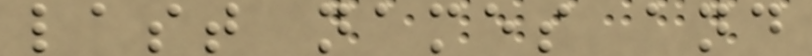last names and
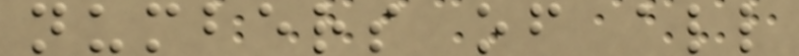numbers of all
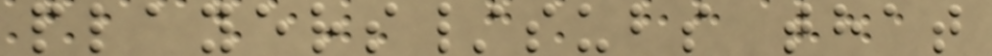players/subs that
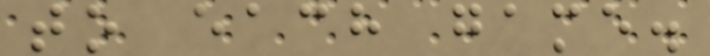to each game.
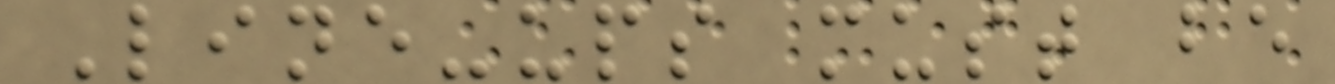Line-ups must be
